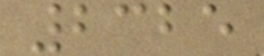2325
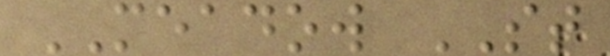MEADOW ST
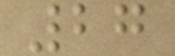27
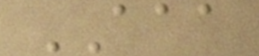AAA
